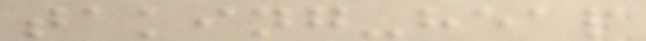taking-heap
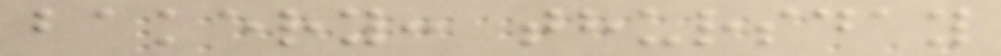bakery: thursday
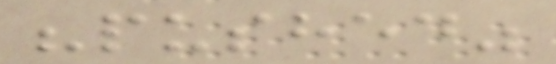"pushed"
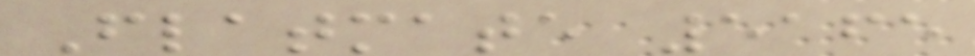Flatmate 5165
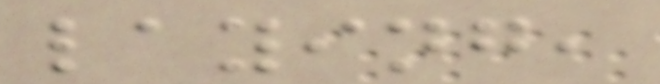laying,
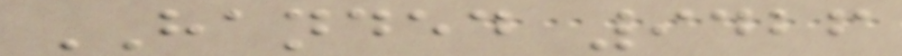HANDED 9426
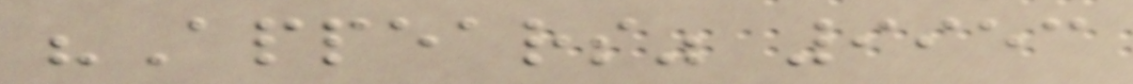"Appears" 9953
